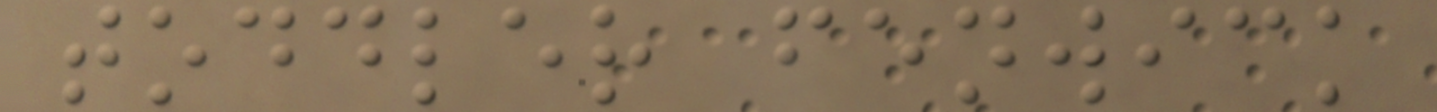toddler fenwick
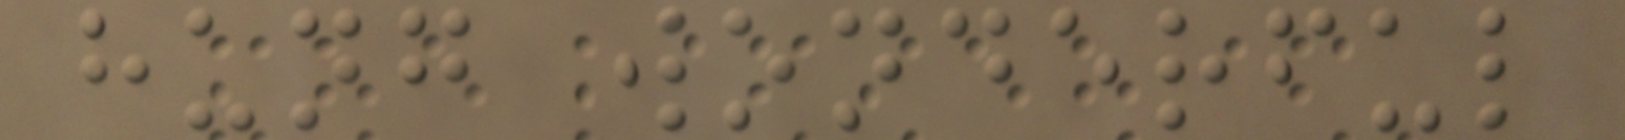hung wonderful
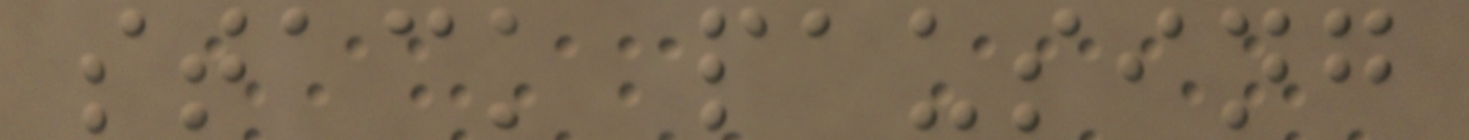stack pausing
